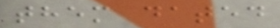them dated
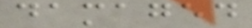damaged
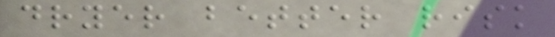dryer better risk
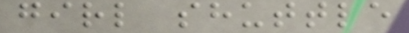girl shuttle
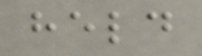held
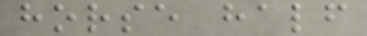horse half
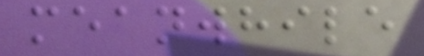meanwhile
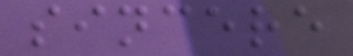sincere
